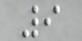9
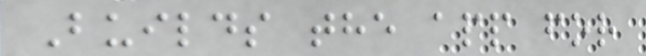Builds the app for
